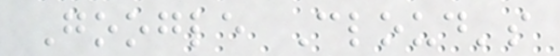Google Cloud's
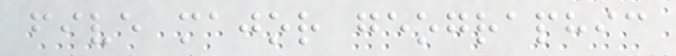five major geographic
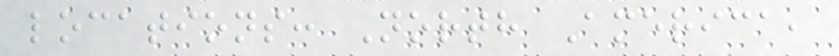locations: North America,
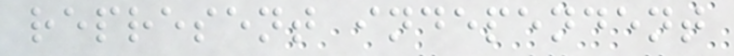represent independent
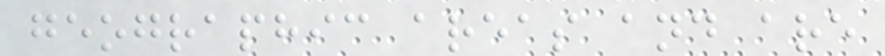geographic areas and are
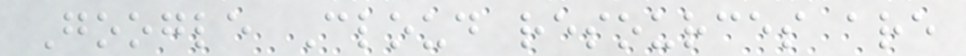Google Cloud resources are
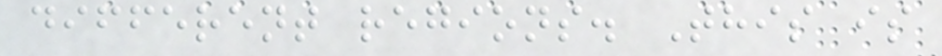different regions. This is
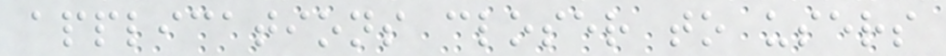applications closer to users
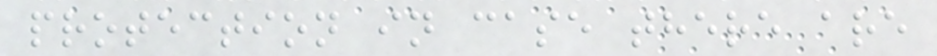protection in case there are
